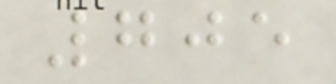705
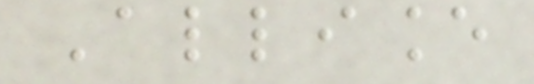Alliance
